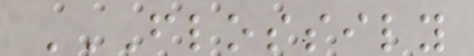FLOSSILY
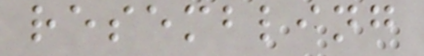resembling
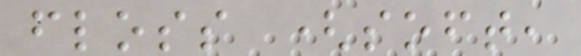floss (soft,
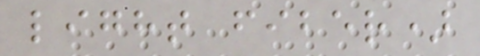light fiber)
